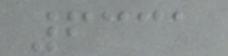6331
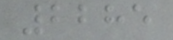2285
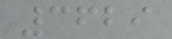3629
